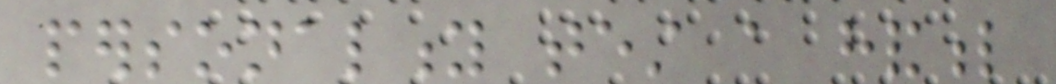personality test a handful
